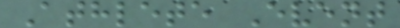Athlete Event
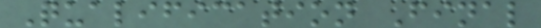Qualification Final
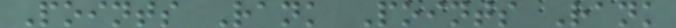Points Rank Points Rank
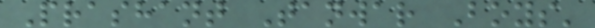Prashant Tanwar Boys'
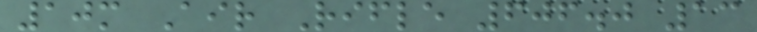10m Air Rifle 606.0 13
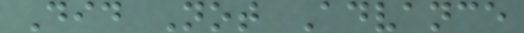Did Not Advance
